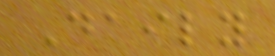Daily
